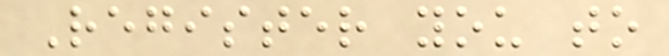Register you to
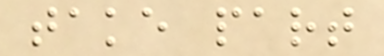take part
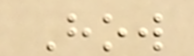How
